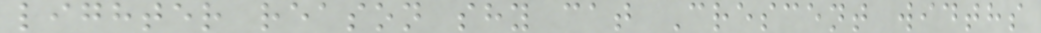lighter reason shy cat Crescent widths
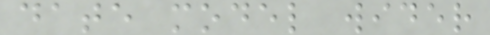date model wider
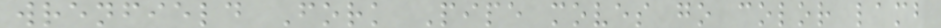wrenfield Fork Pipe moves go color lamb
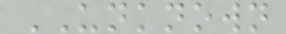UNKNOWN
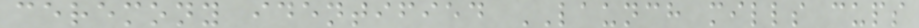ceremony identified LAUNCH mills cups
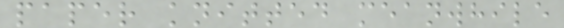paper knitted meanwhile
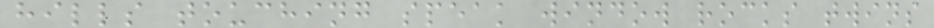hills touching speak window rocks twins
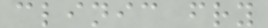clinic fry
